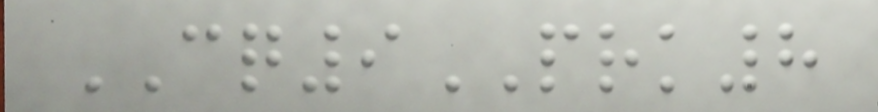CQ9PRK8
